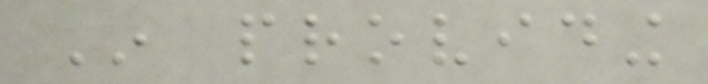In providing
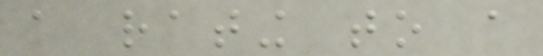a rating to a
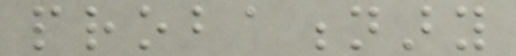probationary
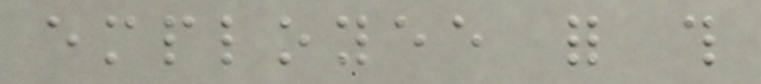employee for this
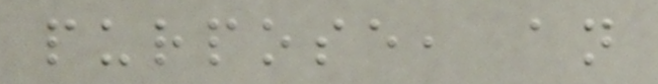purpose, an
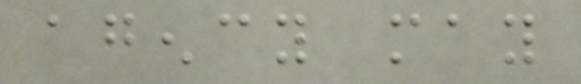agency may
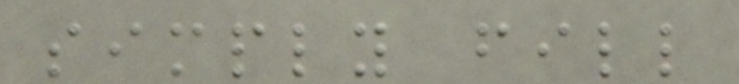simply fill
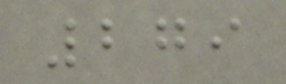279
